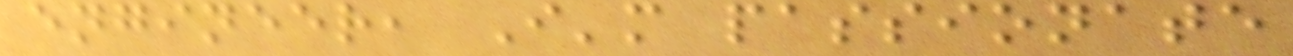engineer, I'm passionate
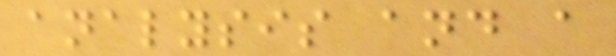analysis and a
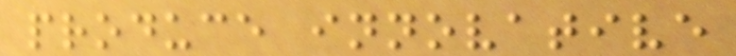produce innovative
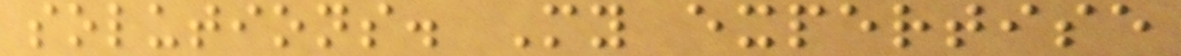solutions. My expertise
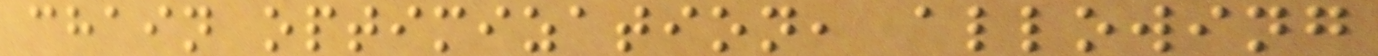chain optimization, allowing
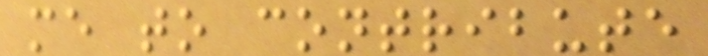me to contribute
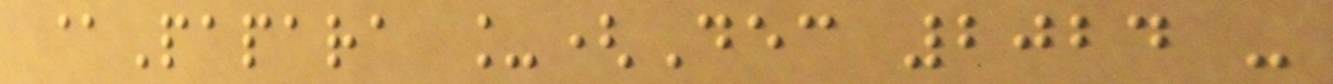@Papara _(Dec 2024 -
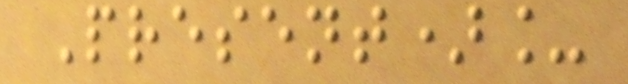Present)_
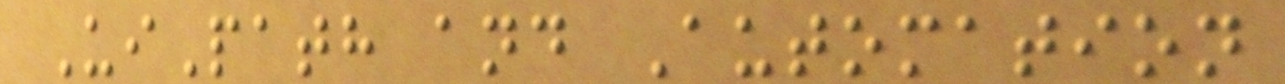UiPath and Automation
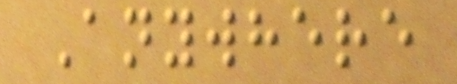Anywhere
